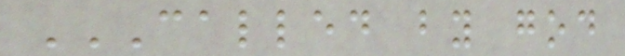CALLED BY GOD
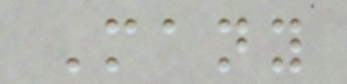Many
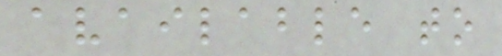available to
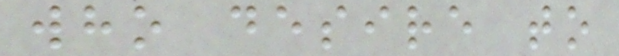who desire to
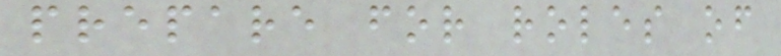prepare for roles of
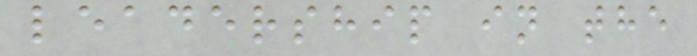leadership in the
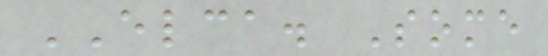ELCA. Some
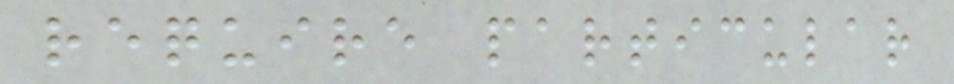require particular
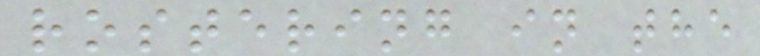rostering in the
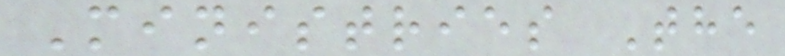Ministries The
